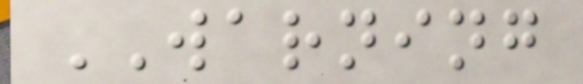WARNING
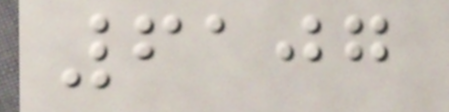6107
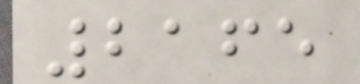2165
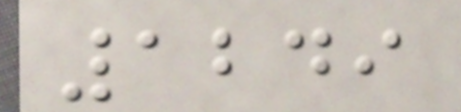1249
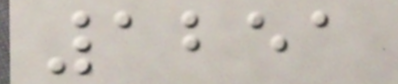1251
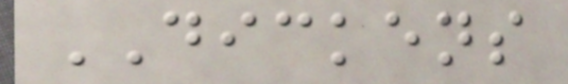DICKENS
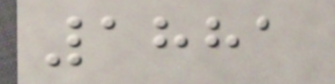1881
